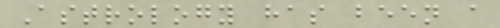Astrology has been a
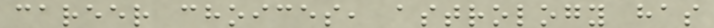career choices, astrology has
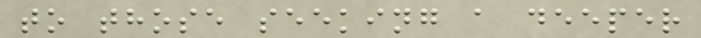to those seeking a deeper
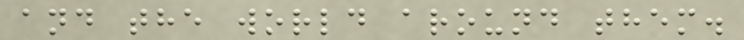and the world around them.
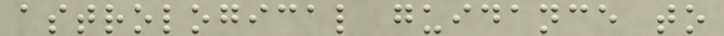astrological guidance to
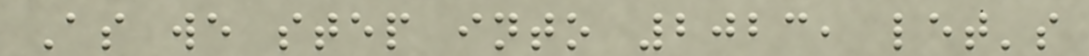As we step into 2023, let's
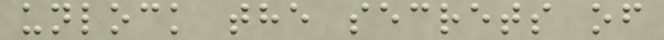unlock the secrets of
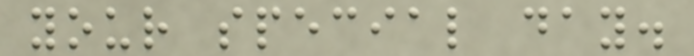your special day.
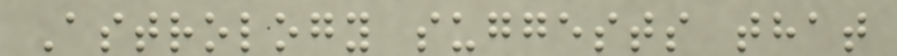Astrology suggests that
